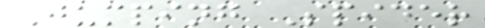Jumping Spider
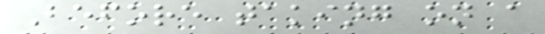Before taking on a
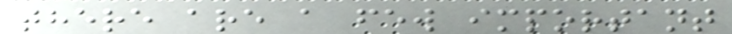there are a few important
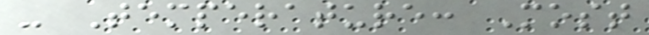- Temperature: Most
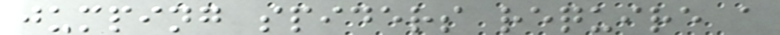jumping spiders require a
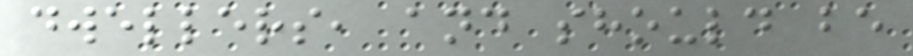dwellers, and should be
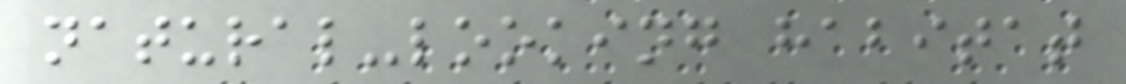natural-looking habitat
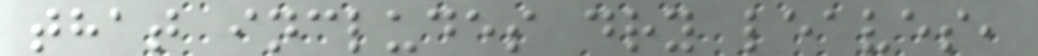that includes dry leaves,
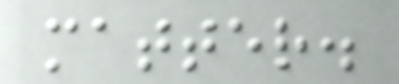matter.
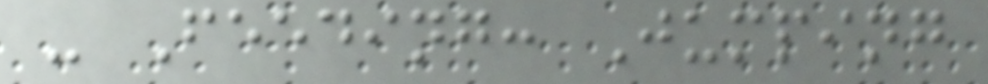- Feeding: Jumping
